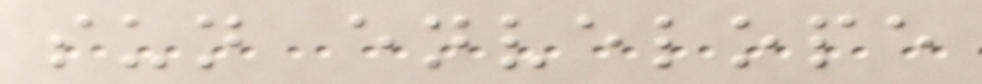sun envelope
